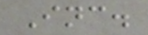Inc.
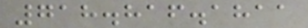718.816.1811
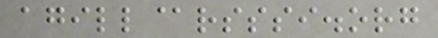agill@rsssi.org
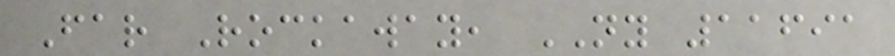Far Rockaway, NY 11691
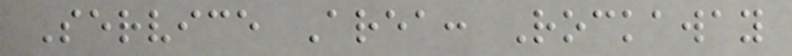Service Area: Rockaway
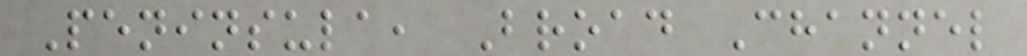Peninsula, Broad Channel
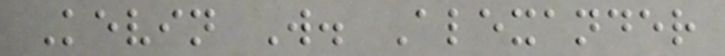Kevin W. Alexander
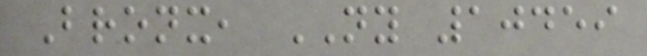Bronx, NY 10459
